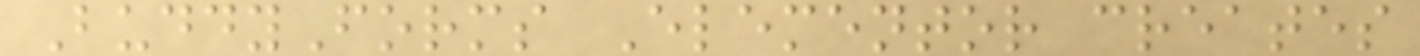BuddyForms Elementor creates
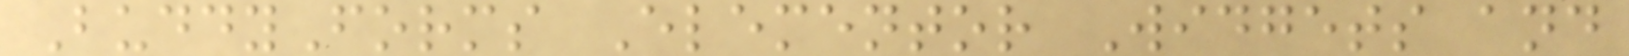BuddyForms Elementor Widgets and
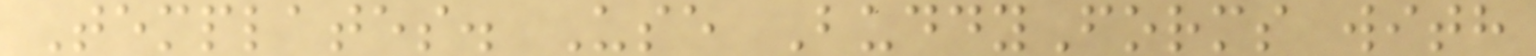Templates. Use BuddyForms with
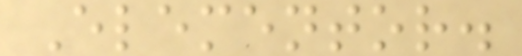Elementor.
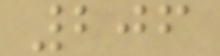206
